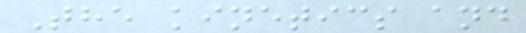The kinetics and
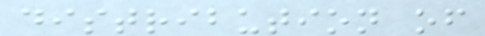distribution of
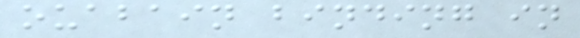ouabain binding in
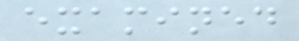examined
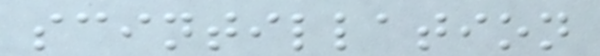scintillation
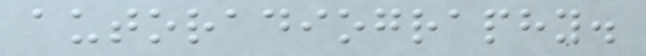autoradiography.
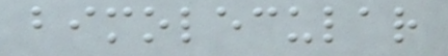bimolecular
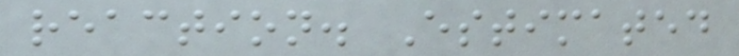reaction. Estimated
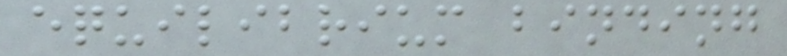equilibrium binding
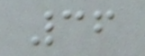36
